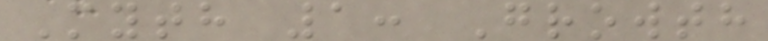Myth 1: Growth
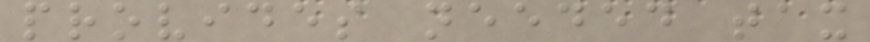provides needed tax
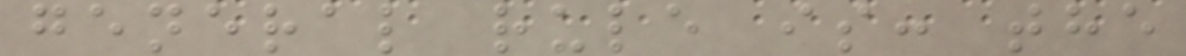general rule is: the
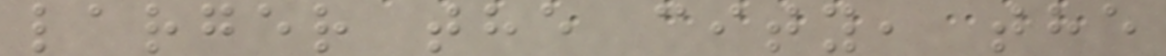larger the city, the
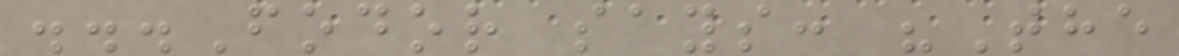...Fodor says: "The
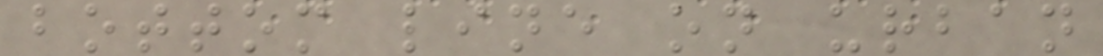bottom line on urban
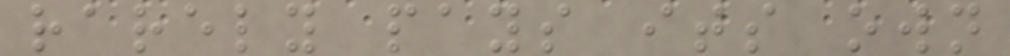rarely pays its own
